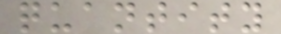quantity
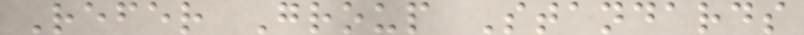Refer Group Standards
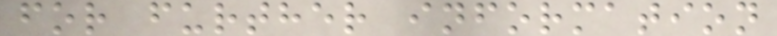for further information
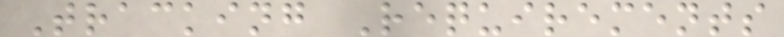Tracking Requirements
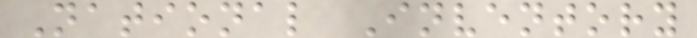National Inventory
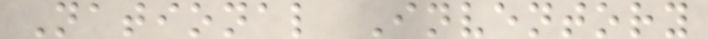National Inventory
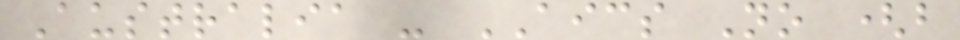Australia - AICS No (b
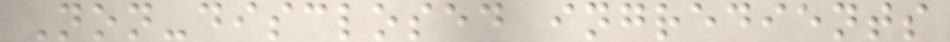Non-disclosed ingredients
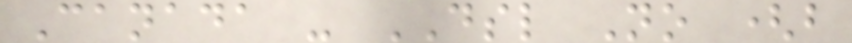Canada - DSL No (b
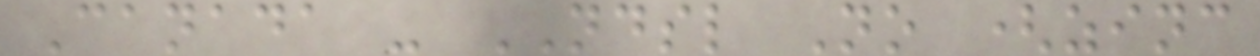Canada - NDSL No (zinc
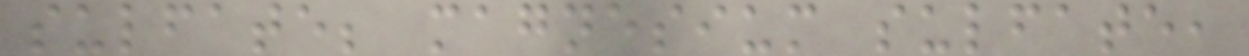sulfate; magnesium sulfate,
